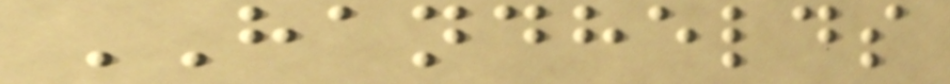HANDHELDS
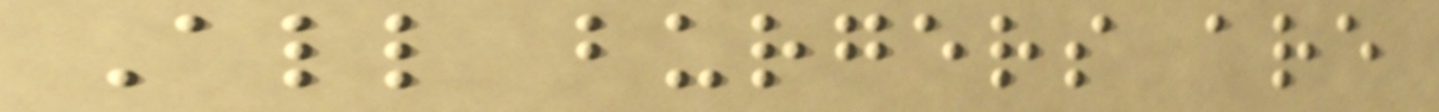All burgers are
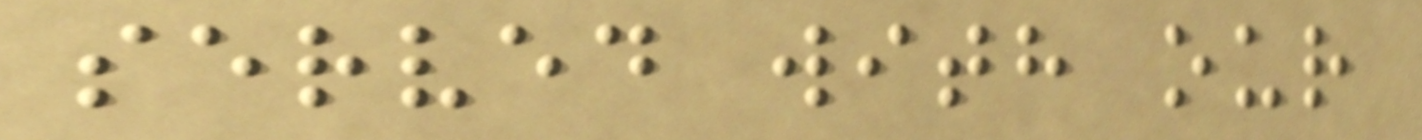served with our
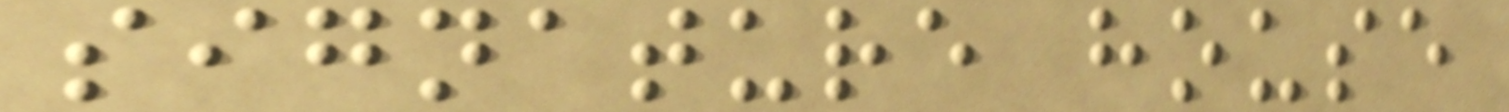signature house
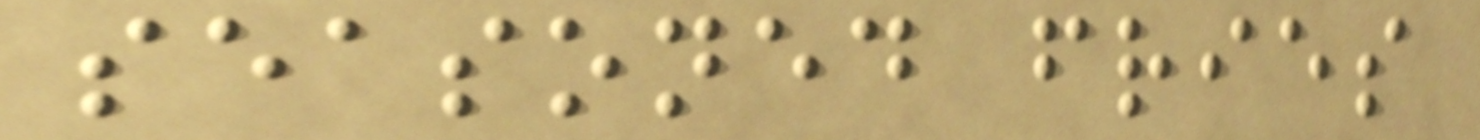seasoned fries
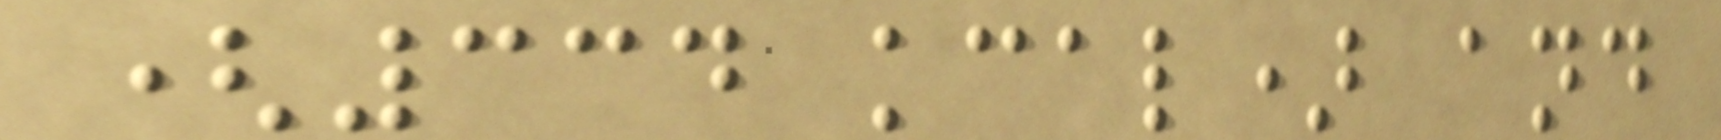(334 kcal) and
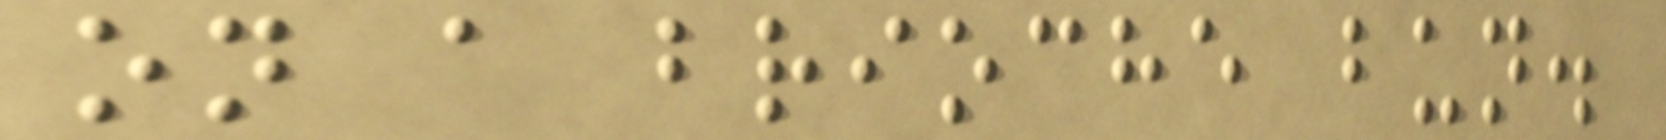on a brioche bun.
